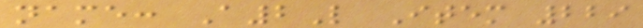name: A2L Item 229
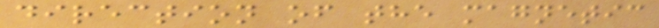direction of the magnetic
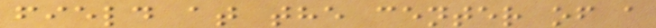field at the center of a
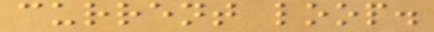current loop.
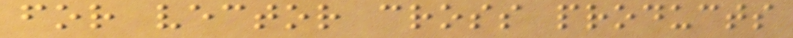for vector cross products
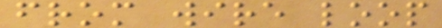from wire loop
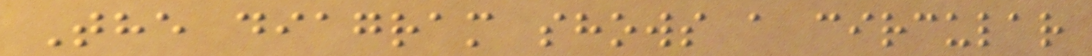The diagram shows a circular
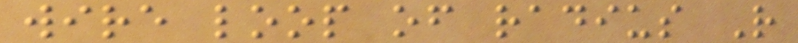wire loop of radius R
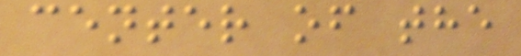center of the
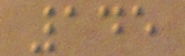145
